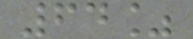64%
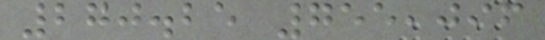270.25 755,096
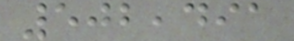502,491
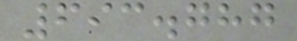693.787
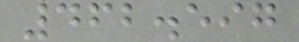462.597
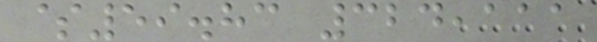$59.83 324,111
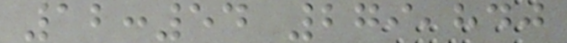12:54 279,840
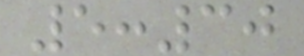5:30
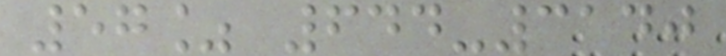57% 644-3140
